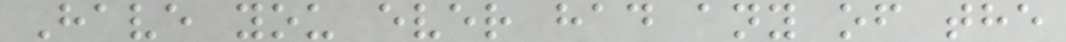Have you ever had any of the
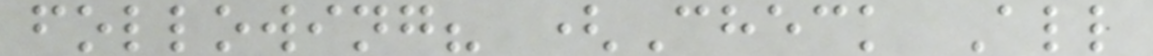following? (Check All
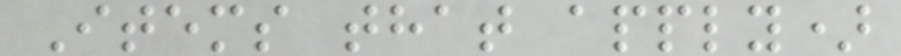Items that apply)
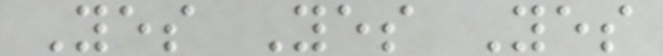Yes Yes Yes
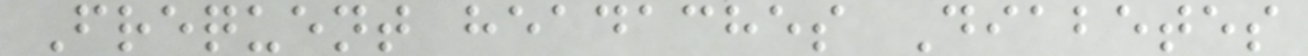Frequent headaches Diabetes
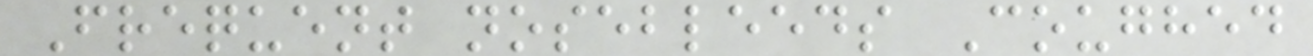Frequent nosebleeds Coughed
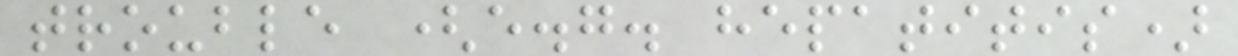trouble (e.g. hepatitis)
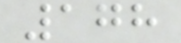178
